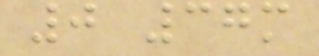0 37m
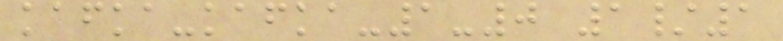kafka-kafka-1-0 1/1
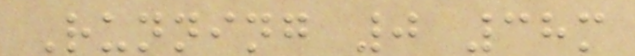Running 0 38m
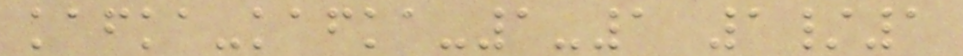kafka-kafka-1-1 1/1
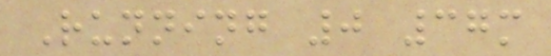Running 0 37m
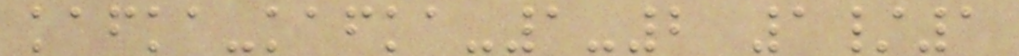kafka-kafka-1-2 1/1
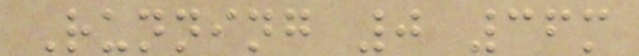Running 0 36m
